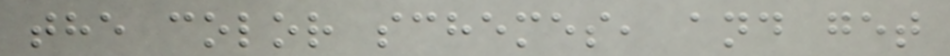the color schemes, and get
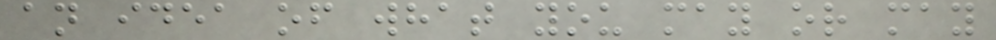an idea of what you may or may
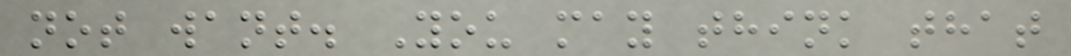not want. You may think that
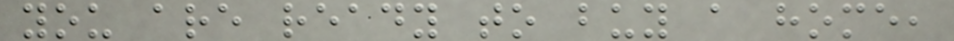you are ready to buy a home,
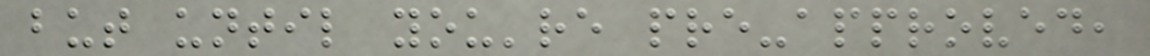but until you're pre-approved,
